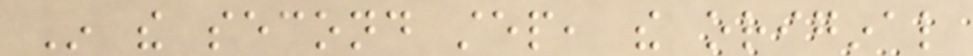In the second step, the original
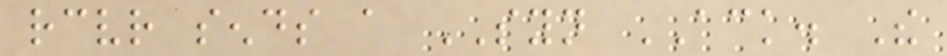receiver sends a SYN ACK. The
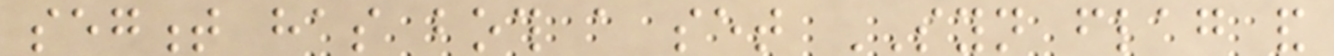segment has both a set SYN flag and
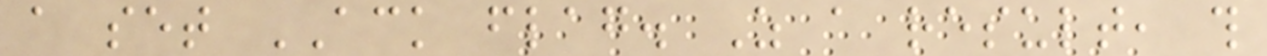a set ACK flag. As a result, this
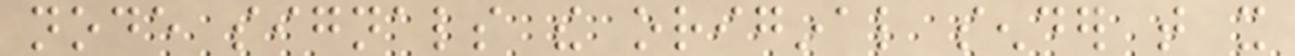node signals the original sender that it
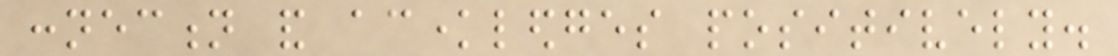connection and acknowledges positively.
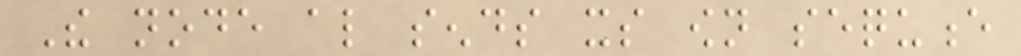The node also sends its own sequence
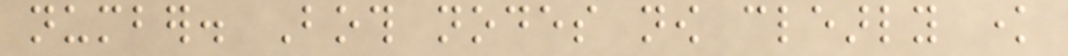number. Both nodes now clearly know
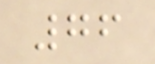76
